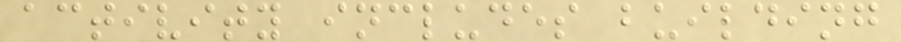activity includes building
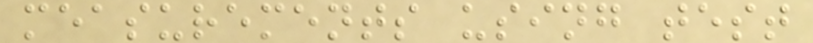measurements using test
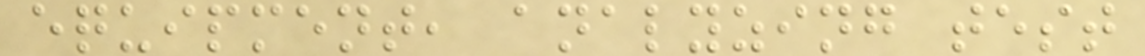equipment, analyzing test
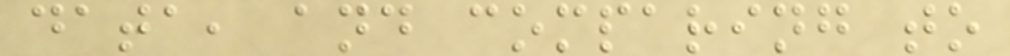data, and comparing to
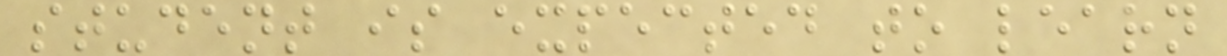student is expected to learn
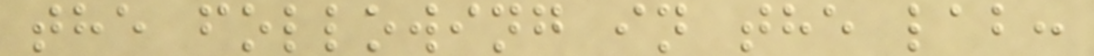the following in the lab:
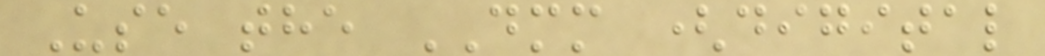Use the DMM (digital
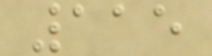115
